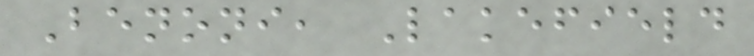Benoni, Lakefield
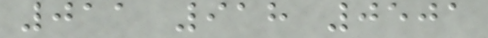011 918 0501
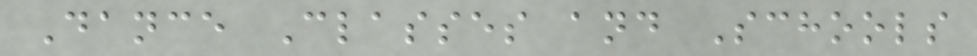Dance Classes and Schools
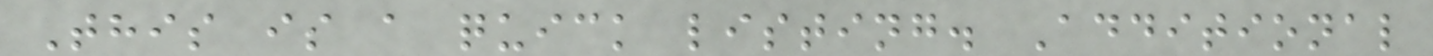This is a quick listing. Additional
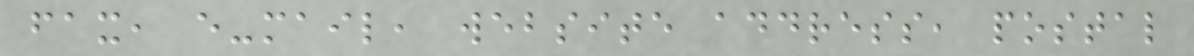fax, e-mail, website address, postal
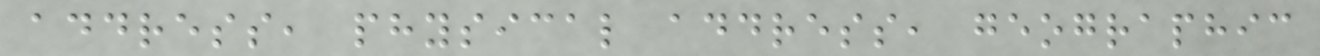address, physical address, geographic
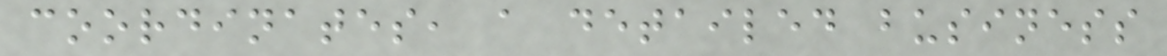coordinates, a detailed business
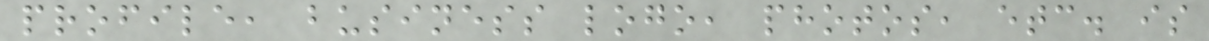profile, business logo, photos, etc. is
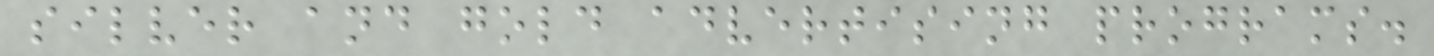silver and gold advertising programs.
